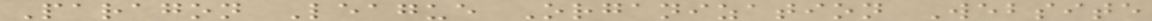Paragon League Organization Website
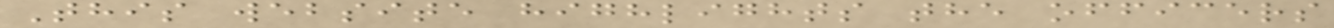This website highlights the officers
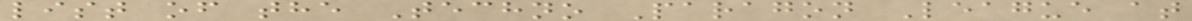list of the Techno Paragon League at
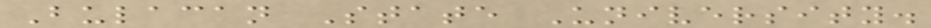Bulacan State University.
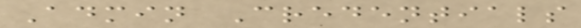Admin Credentials
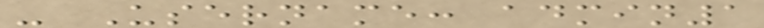- Username: admin1
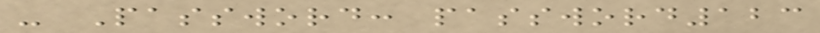- Password: password123
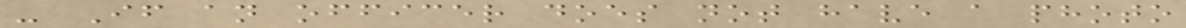- If an officer does not have a photo
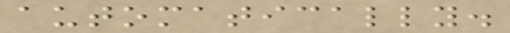automatically.
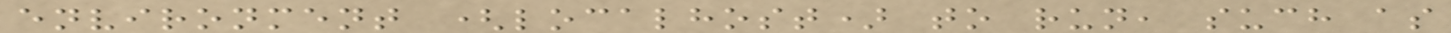environment (localhost) to run, such as
